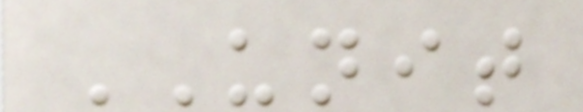UNIT
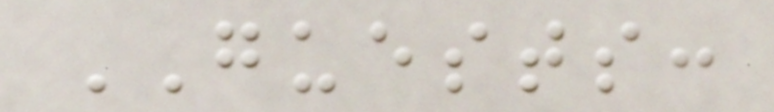GUESTS:
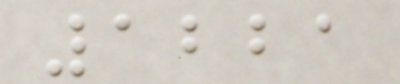1221
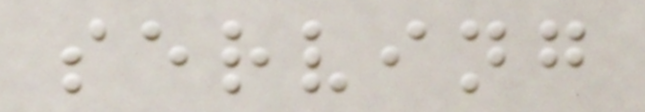serving
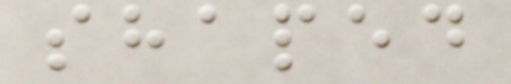shaped
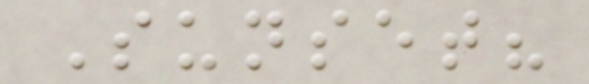Sunset?
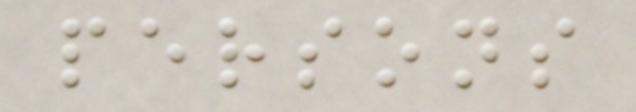persons
